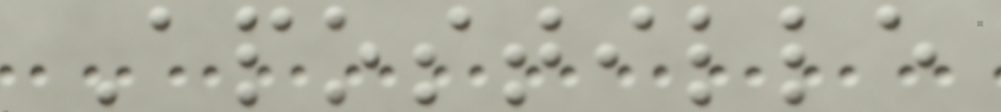Apostille
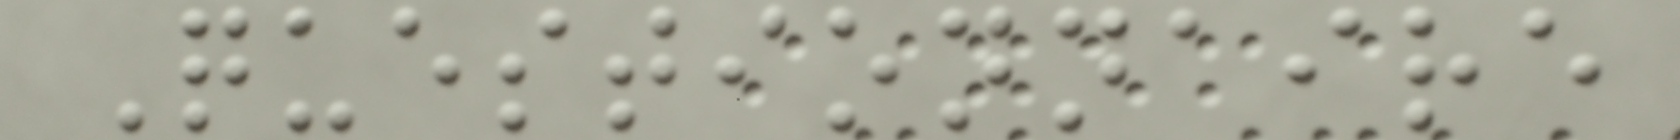Questionnaire
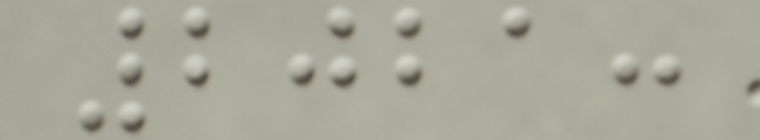2021:
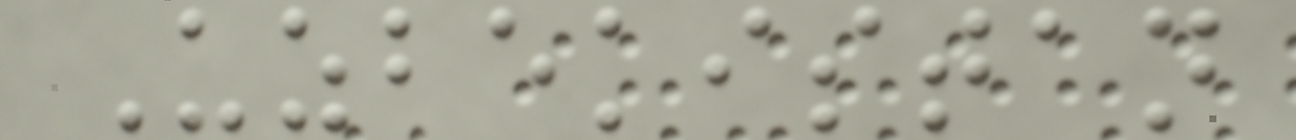Uzbekistan
